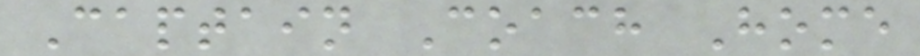Captain Coach Home
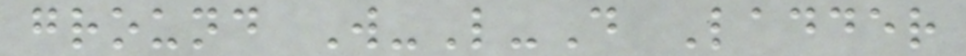ground W-L-D Ladder
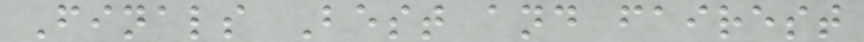Finals Best and fairest
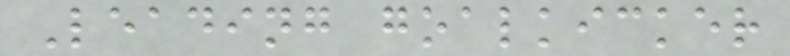Leading goalkicker
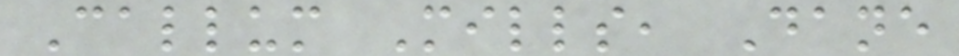Callum Mills, Dane
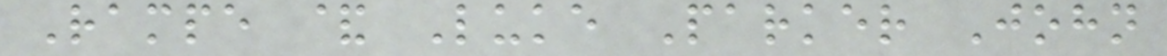Rampe & Luke Parker John
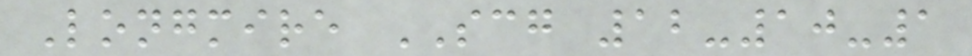Longmire SCG 12-10-1
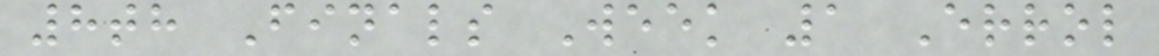8th Finals Week 1 Errol
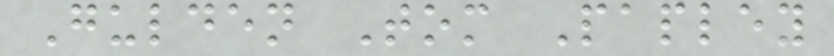Gulden Tom Papley
